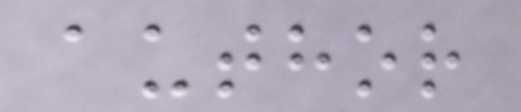author
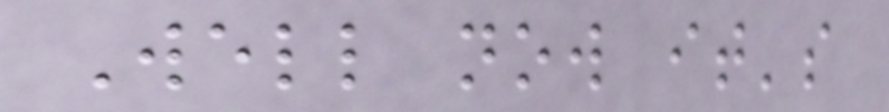Well now it's
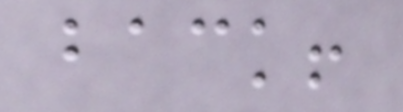back!
